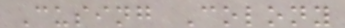Cusing Colony
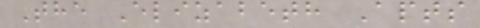The Elizabeth Apts
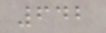642
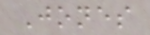Jones
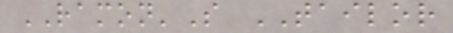RAMON'S TAILOR
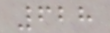628
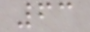63
